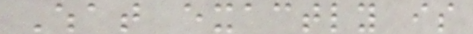What exactly is
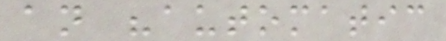an "automatic
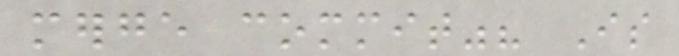merge commit"? Is
